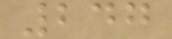247
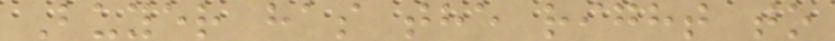Buyer has the right to
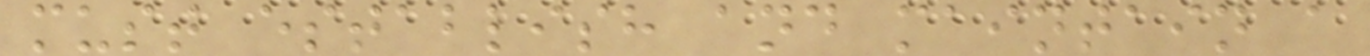must establish and maintain a
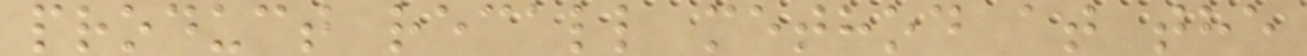product recall method at the
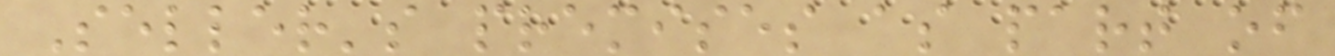Seller's premises as part of
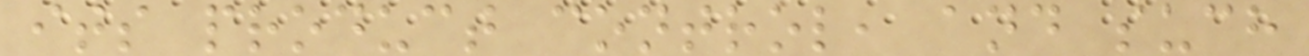its product control, and such
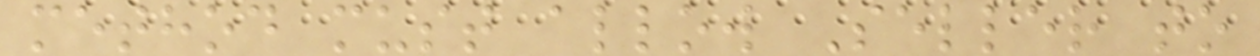method must allow Seller to
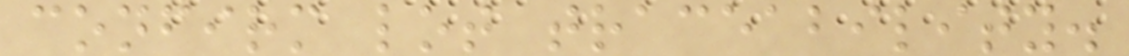confirm lot traceability.
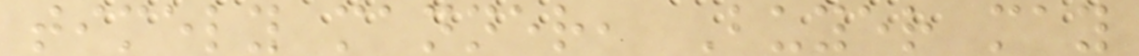timely manner, Buyer may
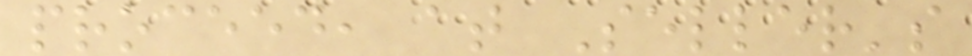proceed, at Seller's
